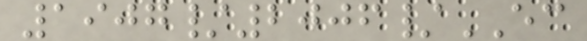1907/2006/EC
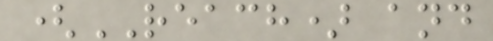(REACH) and
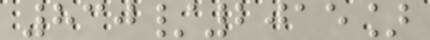830/2015]
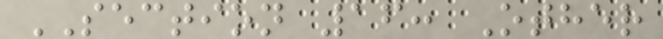SECTION 16: Other
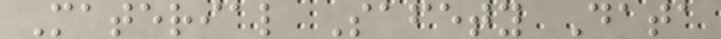Material Safety Data
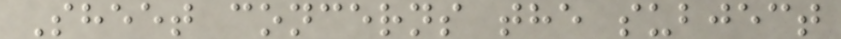Sheet concerns the subject
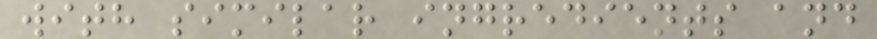with similar ingredients and
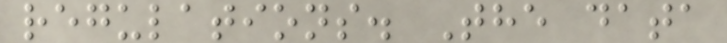regulations. The data
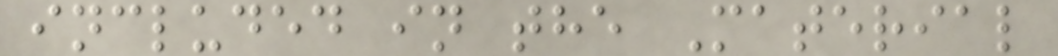included in the Material
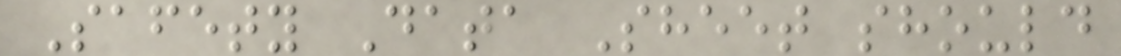Safety Data Sheet should
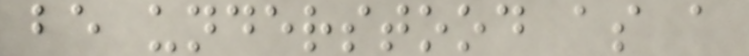be understood as a
